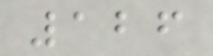126
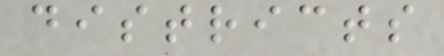districts
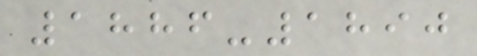1886-1890
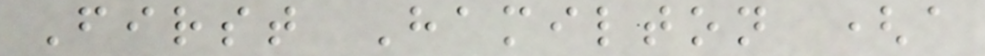First Hamilton (a
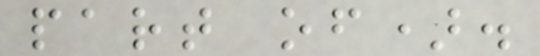part of).
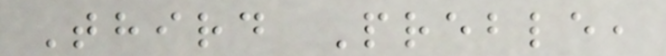Third Preble,
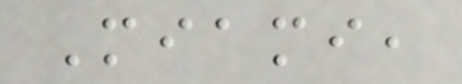Miami,
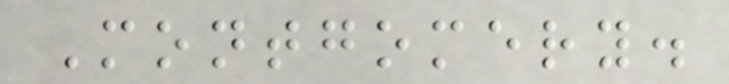Montgomery.
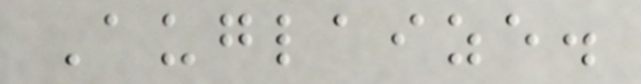Auglaize.
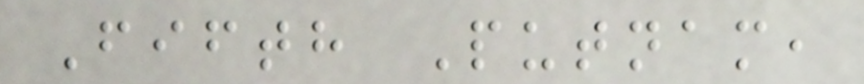Fifth Putnam,
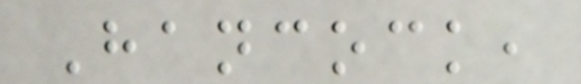Hancock,
